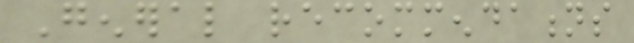General recommendations
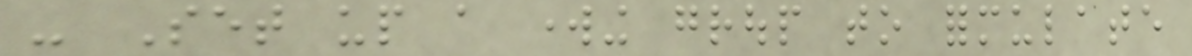- Set up a working group to formulate
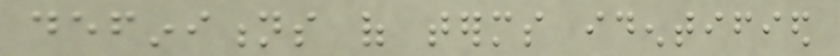definitions of terms identified
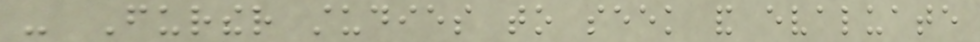- Further studies to seek and evaluate
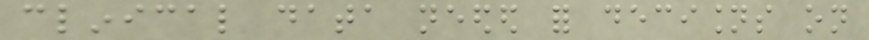clinical data needed for decisions on
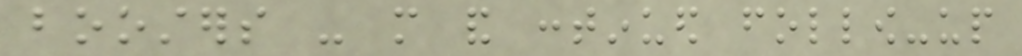boosters - more and continued follow-up
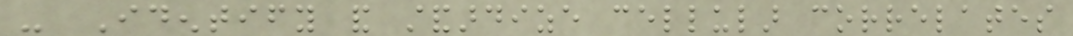- Identify and standardize cellular correlates
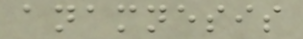anamnesis
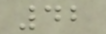42
